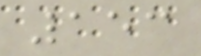153
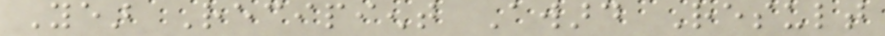Year Recipient Award Result
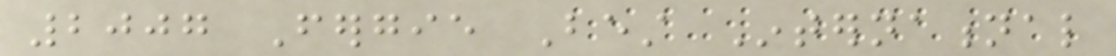2007 Fergie Best International
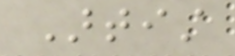Artist
